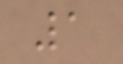1
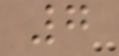7
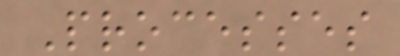Processes
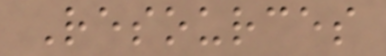Resources
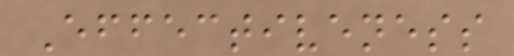Effectiveness
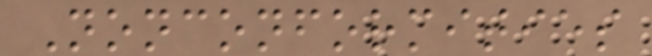Nonconformities
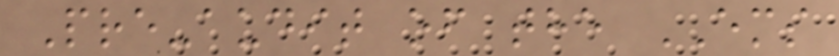Pre-audit of the EMS
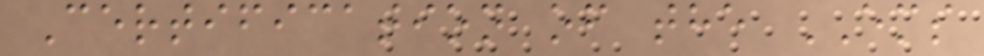Certification of the EMS
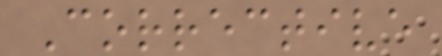Corrective
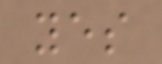yes
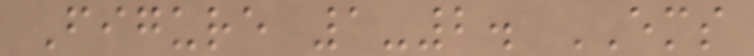Figure 1-2. EMS
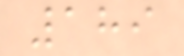189
